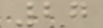27
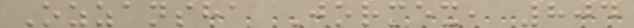Ozzansha Jormex, 804
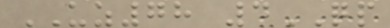UZ78 4QP
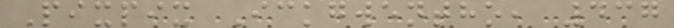Pixpix Ickgwentho, 437
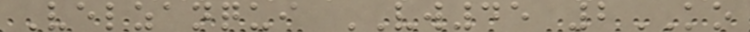Velzanqui VW45 2KO
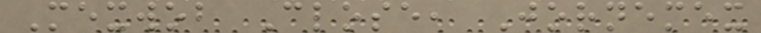Mexwob Close, Jornemex
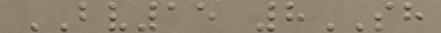BV15 8SH
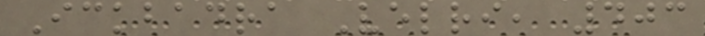Ickbadra Velri, 403
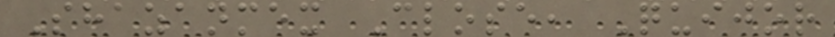Shazanmex Close, Quijor
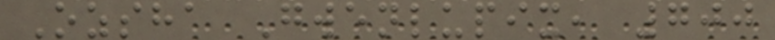Ozsha Gwenlupix, 700
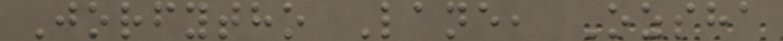Jorfytho Lane, Ozsha
